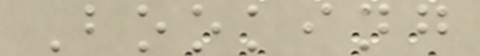Booking
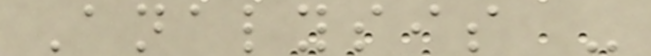Analysis -
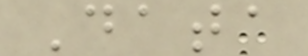Data
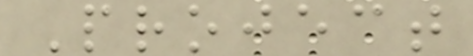Project
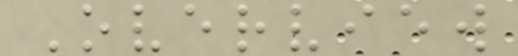Overview
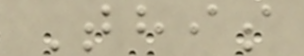This
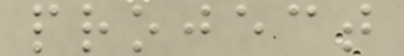project
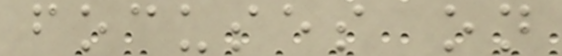focuses on
